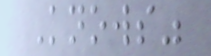Knows"
